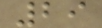29
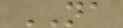NA
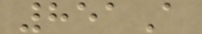851A
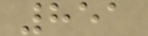851
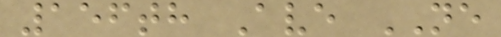156th Ave NE
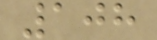108
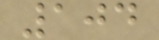104
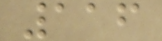116
